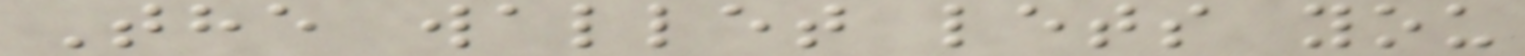The wallet lets you
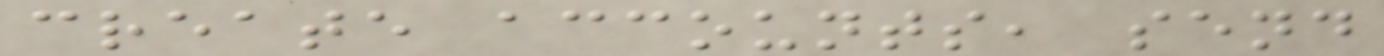create accounts, send
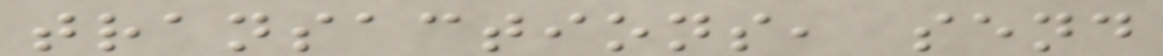transactions, send
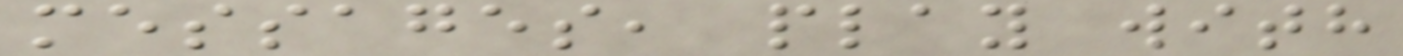messages, play with
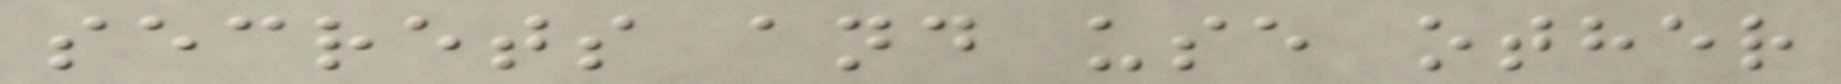secrets and use other
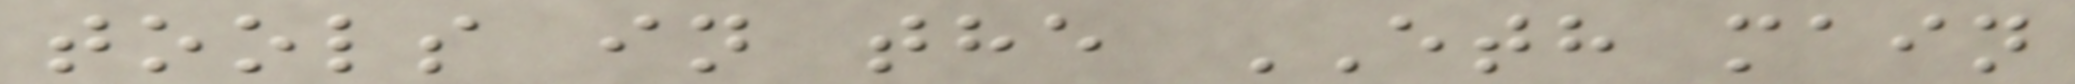tools in the ETH main
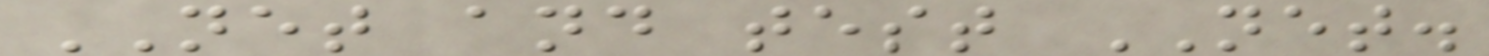NET and test NET.
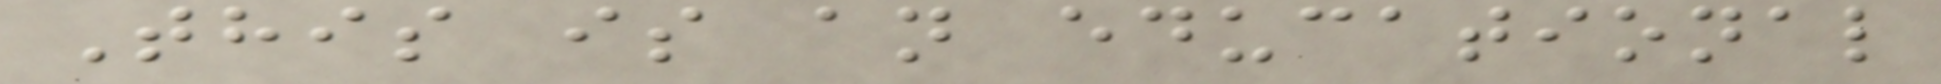This is an educational
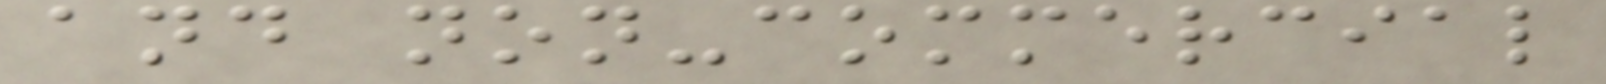and non-commercial
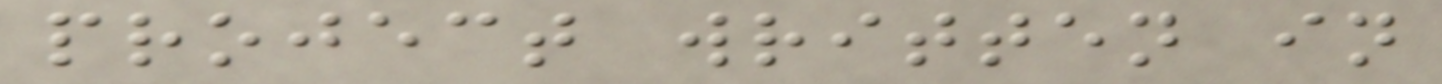project written in
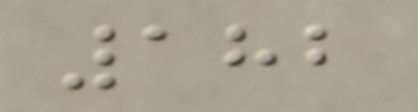182
